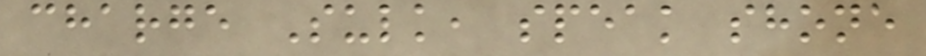charge Sulk, speak shone
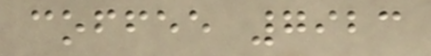coffee 7923
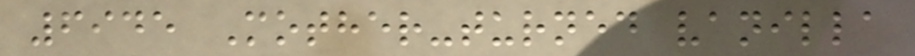6945 Mother-turned vanilla
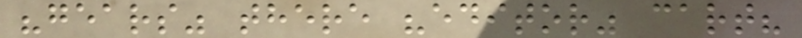"gears" there "editor" cart?
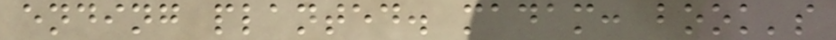ending planted. madam: book's
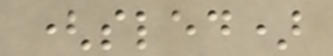(sled)
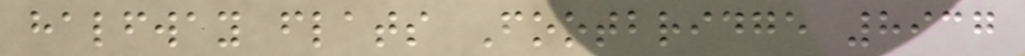halfway flats Footbridge 8937
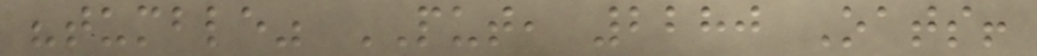"tumble" PUT, 2280 Oats!
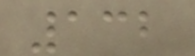132
